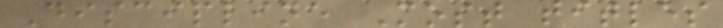Discipline Most titles
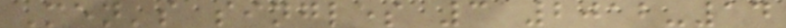Men's singles 3 2012-14
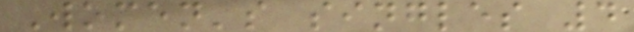Women's singles 4
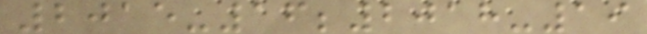2015-16;2018-19
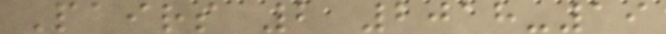Pairs 2 2018-19
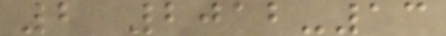2 2012-13
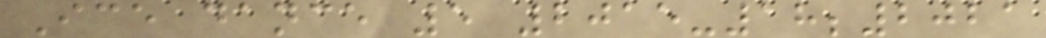Ice dance 5 2015-18;2021
